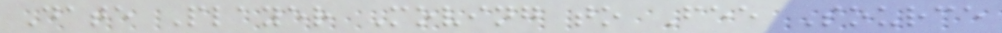Date Player Moving to Fee Source
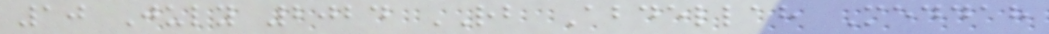10 July 2024 RB Abdellah Meddah
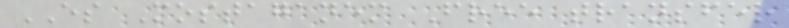ES Mostaganem Free transfer
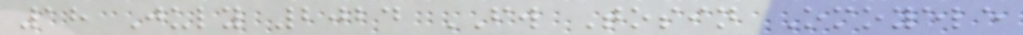18 July 2024 FW Tosin Omoyele
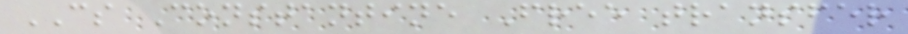CS Constantine Free transfer
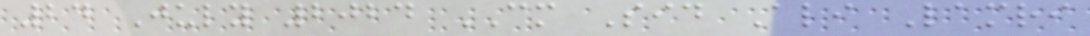24 July 2024 CM Sid Ali Lamri
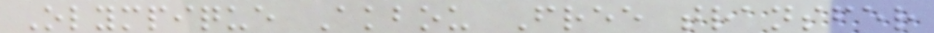Olympique Akbou Free transfer
